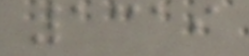1319
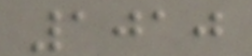1010
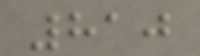810
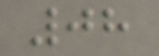08
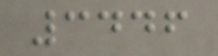3446
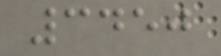3450
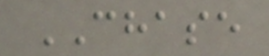CHASE
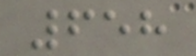658
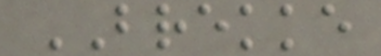BREKKE
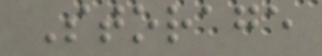Storage
